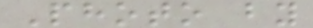Photo by
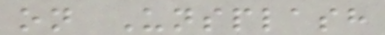on Unsplash
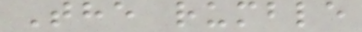The rumble
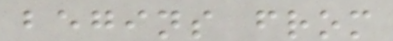begins from
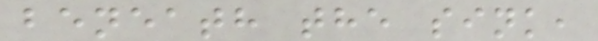beneath the sink,
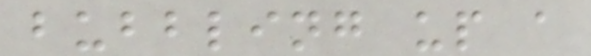bubbling up a
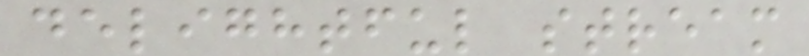delightful stream
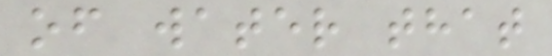of water that
